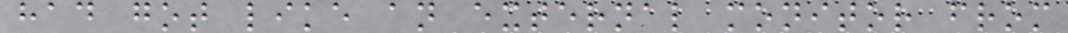had got like an external monitor from
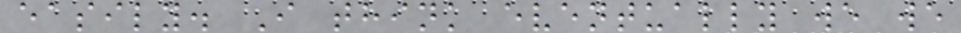easily. I think eventually we we
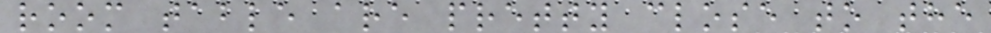room table are pretty close to the
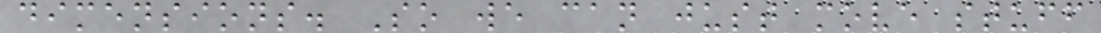dimensions. So we can just move stuff
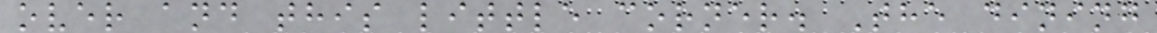over and this little corner. The dining
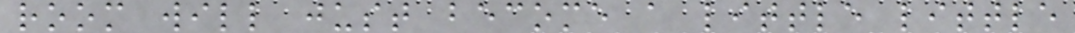room will just become a little little
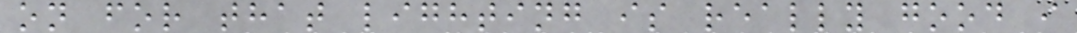on for that lighting is really good i
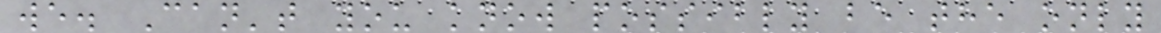we. Can't you know possibly be the only
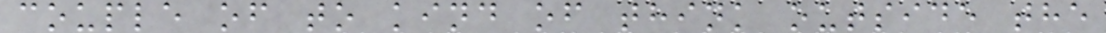couple of to kind of think outside the
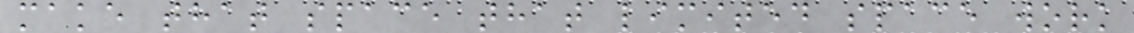make that space that limited space work
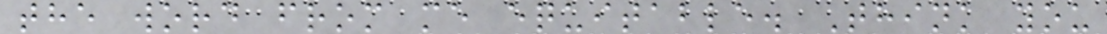the word from me equitable. Think you
